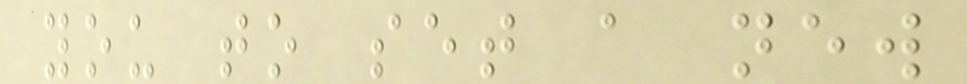you to set a new
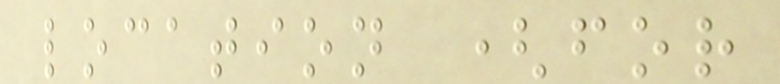location (for
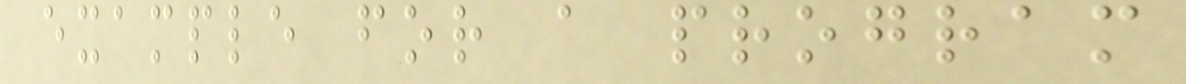example for a program
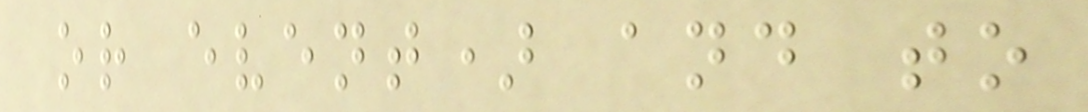or event) and to
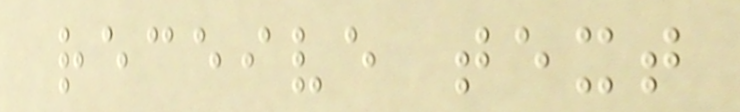receive text
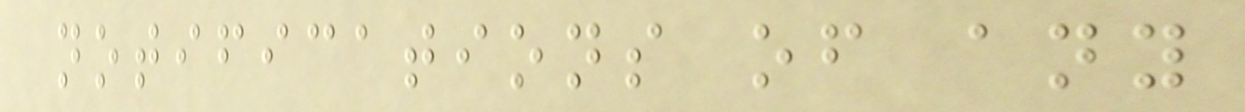notifications of any
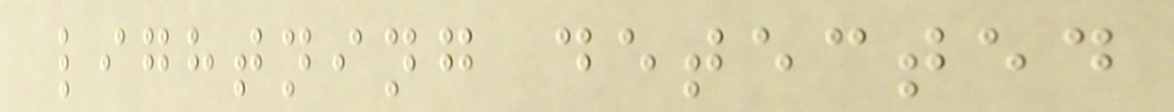lightning detected
